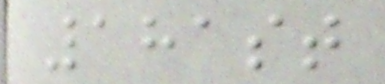181st
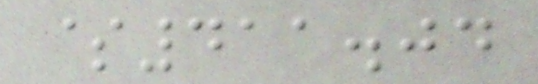$411.04
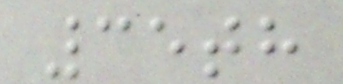35th
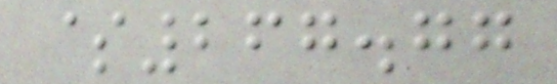$267.77
